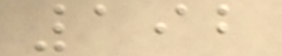192
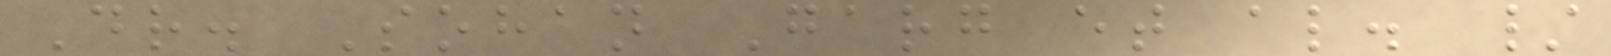Dr. Sohan Garg et al. /
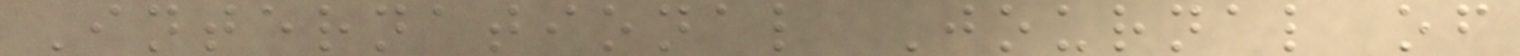International Journal of
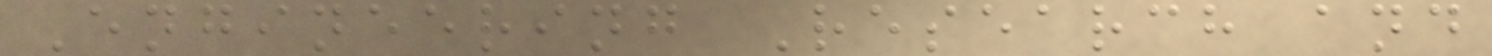Engineering Research and
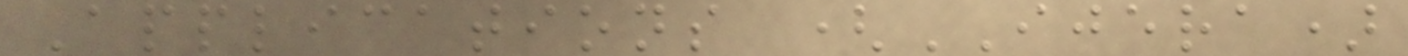Applications (IJERA)
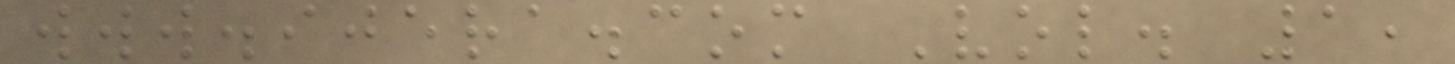www.ijera.com Vol. 1,
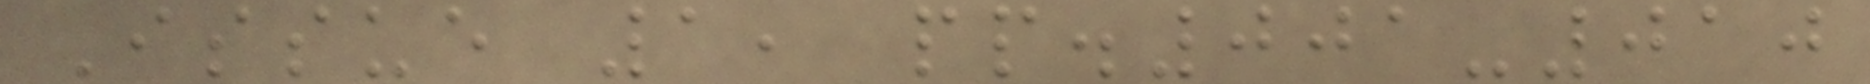Issue 1, pp.001-010
